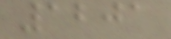1201
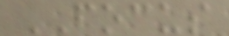FOCUS
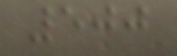500
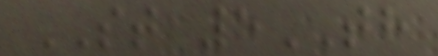ST 5TH
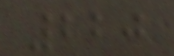220
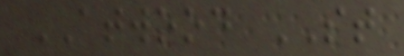ATWOOD ST
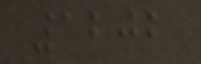1202
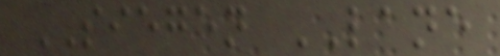SIEGEN LANE
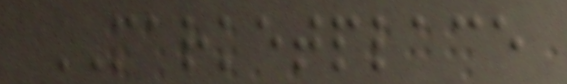MARKETPLACE
